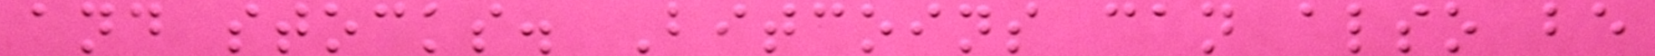and stocks. Bitcoins can also be
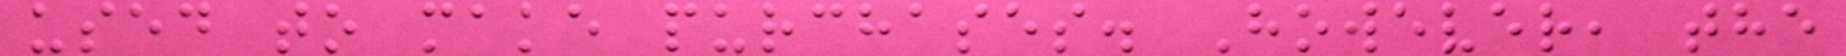used to make purchases. However, the
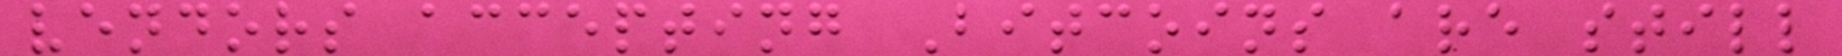vendors accepting Bitcoins are still
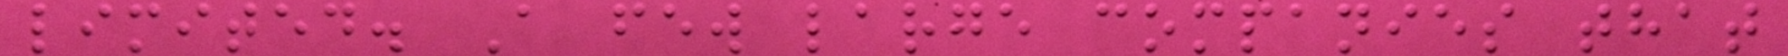limited. A few large companies that
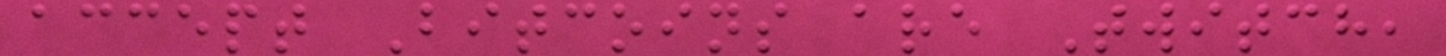accept Bitcoins are Twitch,
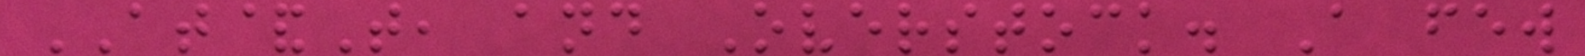AT&T, and Overstock. A few
